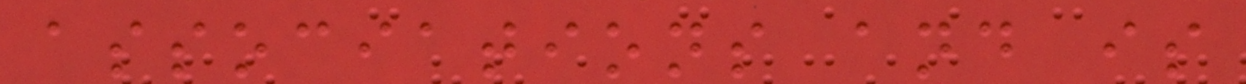associations and is
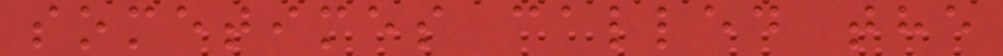sometimes called the
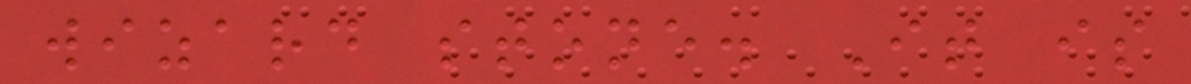wizard stone. It is
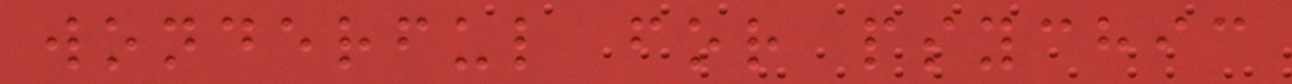wonderful for psychic
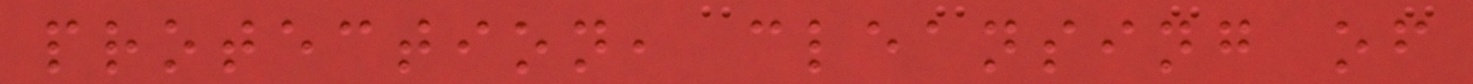protection, cleansing of
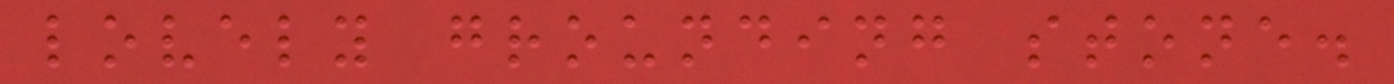lovely grounding stone.
